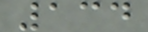134
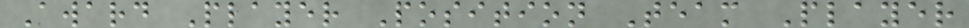Award Player Position Team Player
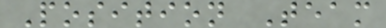Position Team
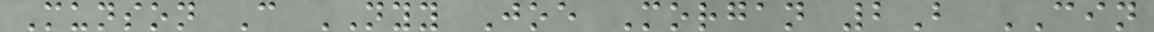Munson C NYY Joe Morgan 2B CIN
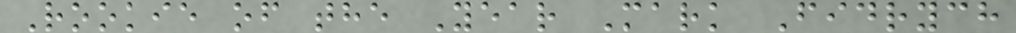Rookie of the Year Mark Fidrych
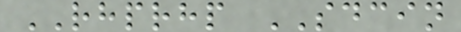RHPRHP SDCIN
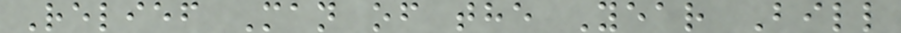Relief Man of the Year Bill
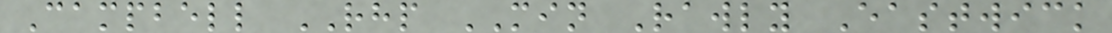Campbell RHP MIN Rawly Eastwick
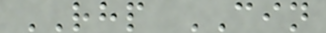RHP CIN
